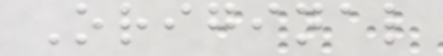Original
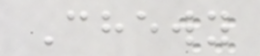Chewy
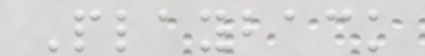Playback
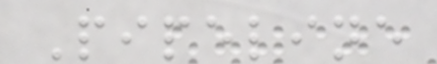Pipeline
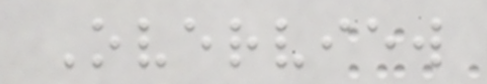Overview
